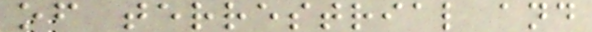of terrestrial and
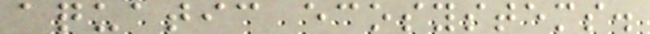aquatic ecosystems.
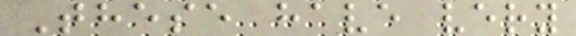These have very
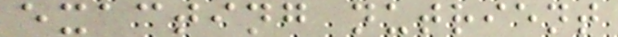exacting nutrient
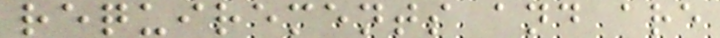requirements and are
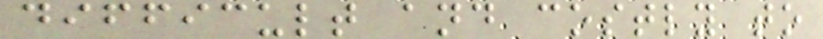difficult and costly to
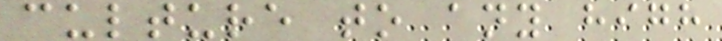culture to any high
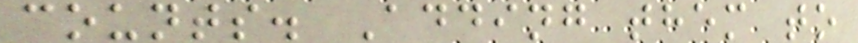counts. Adding them to
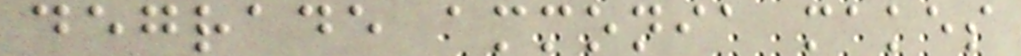degrade ammonia makes
